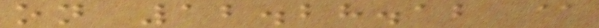on 12.28.12 @
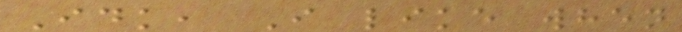Idk, I like when
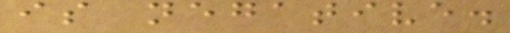is negative.
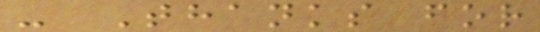- Thanks for
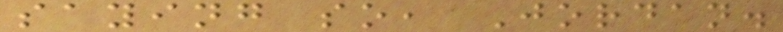saying so, Jordan.
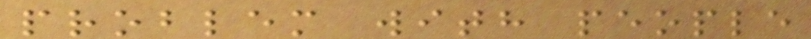problem with people
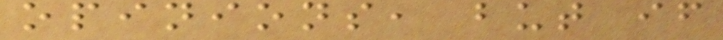opinions, but if
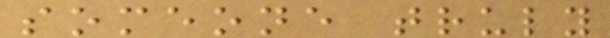someone truly
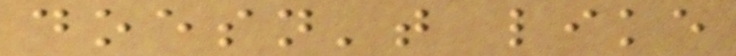doesn't like
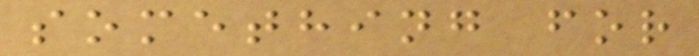something for
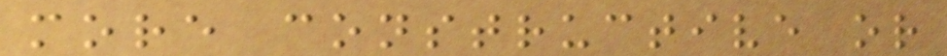more constructive or
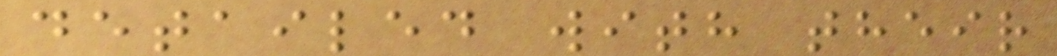detailed with their
